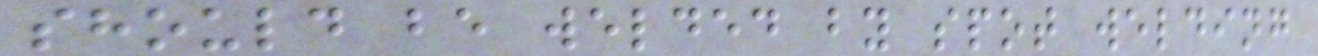should be welded by spot welding
